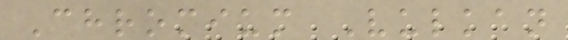Chromium Vulkan
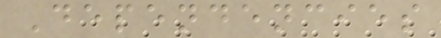Dependencies
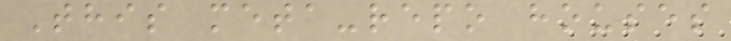This meta-repo houses
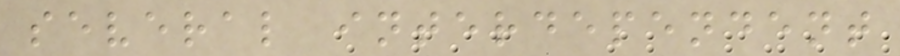several interdependent
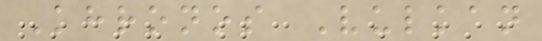Khronos Vulkan
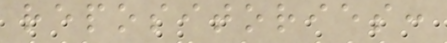repositories:
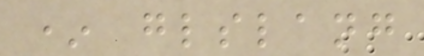* glslang
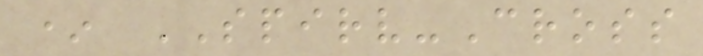* SPIRV-Cross
